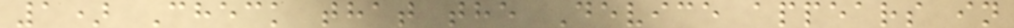1) Check that the Device appears in
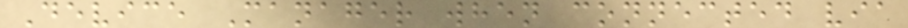Device Manager when connected via
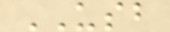USB
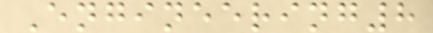Engineering8
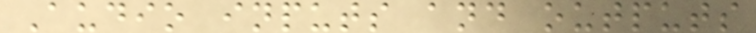Audio inputs and outputs
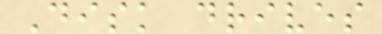Disk drives
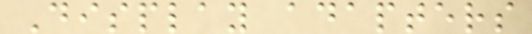Display adapters
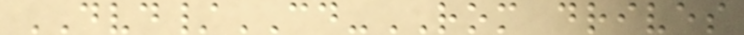DVD/CD-ROM drives
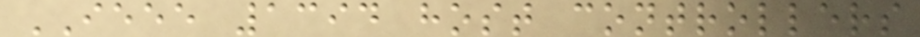IEEE 1394 host controllers
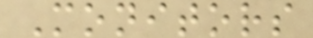Monitors
